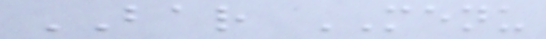BAR MENU
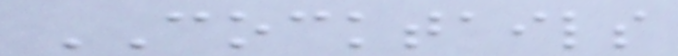COCKTAILS
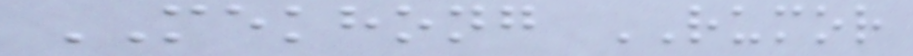MEKHONG RUMOR
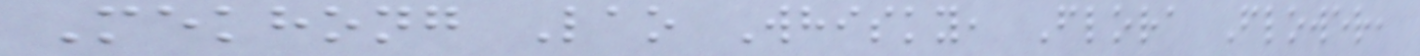Mekhong Lao Whisky, Flora Flower,
